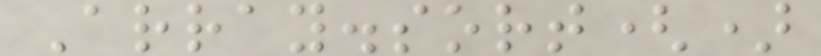Array.sort()
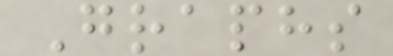Graphs
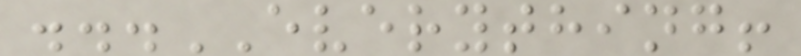...EVERYTHING!
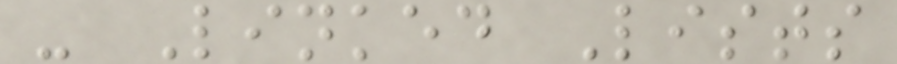- Linked Lists
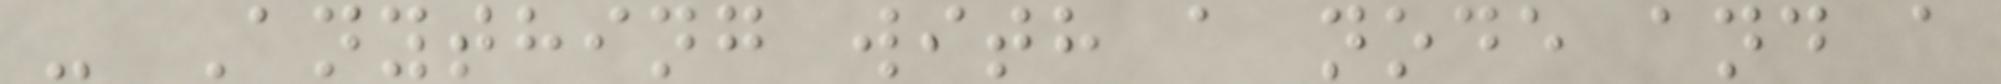- Anything with a node and a
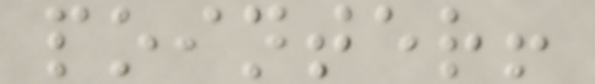pointer!
